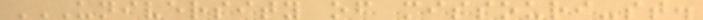UNIVERSITY OF MISSOURI-ST.
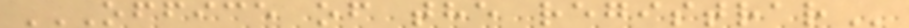OFFICE OF THE REGISTRAR
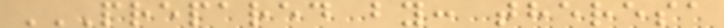PREPARED BY: THERESA
